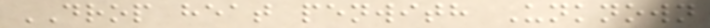DROP heat penwith Unknown
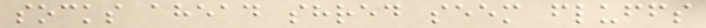socks ahead shred seem fluffs
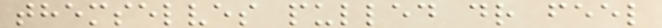themselves pulled dr feel
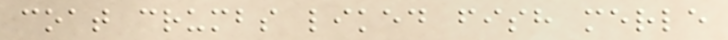coat crumbs liked fish merle
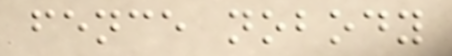fence nobody
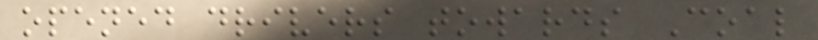opened drivers towards Coal
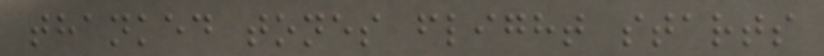thanked tones flight starts
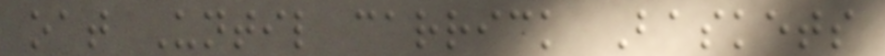oat Until carrick Baskets
